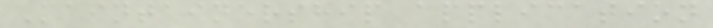Maintainership application
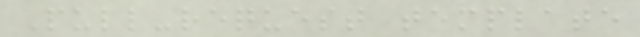Pull-request template
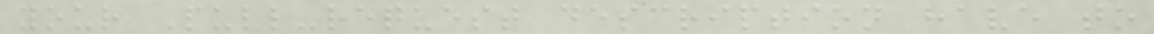your Pull-request description have to
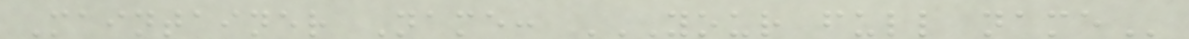Maintainer Name: YOUR FULL NAME
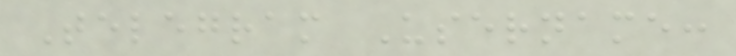Telegram Username:
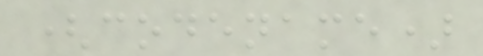(codename)
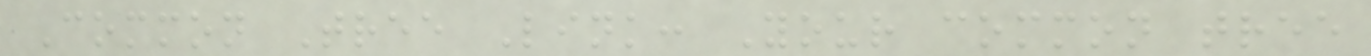Common Tree Link: Your common tree
